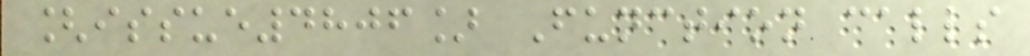[issue4806] Function calls
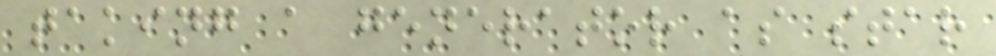taking a generator as star
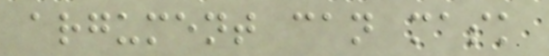argument can mask
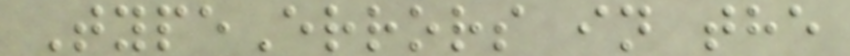TypeErrors in the
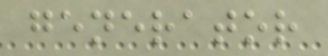generator
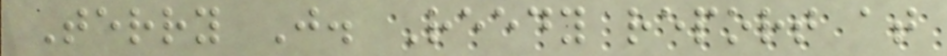Terry J. Reedy report at
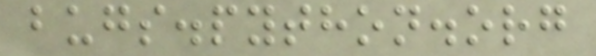bugs.python.org
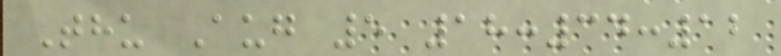Thu Aug 5 18:34:12
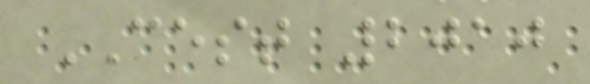CEST 2010
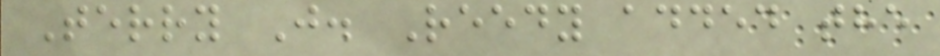Terry J. Reedy added the
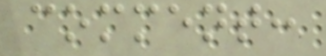comment:
